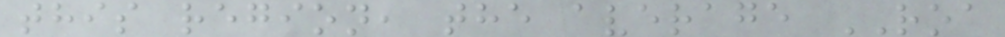this region, the average ROA
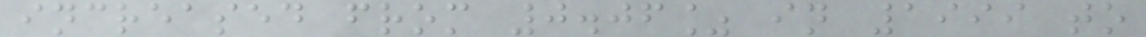increased from 0.06% in 1999 to
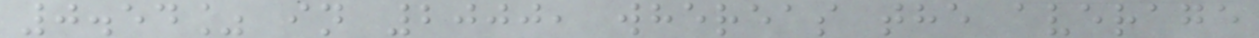0.54% in 2000, whereas the average
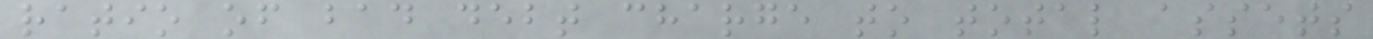ratio of bad debt charge to total assets
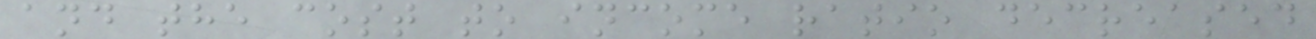and the cost to income ratio decreased
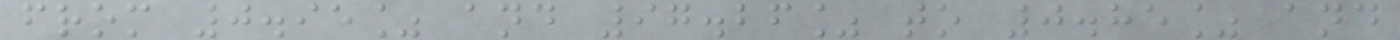from 0.95% and 97.26% to 0.85% and
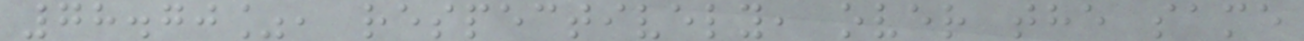78.70%, respectively, over the same
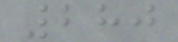280
